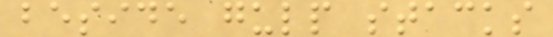beside gulp stacks
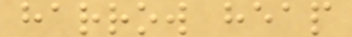harrow heap
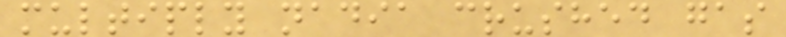multiply nadia crushed gas
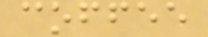coffee
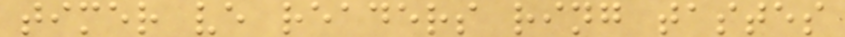timer ve readers ring tastes
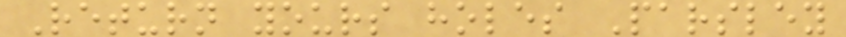Return yours holes Parsley
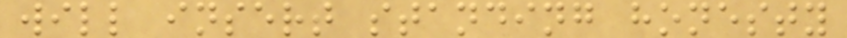will insert standing honesty
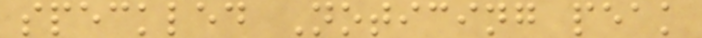speckled Noticing peak
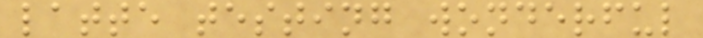latte testing wonderful
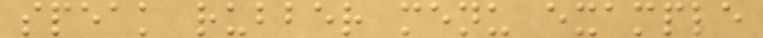speak rubber menu example
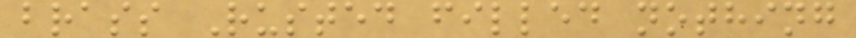brass Rusted filled nothing
